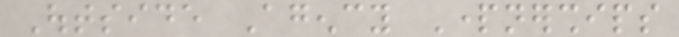Outside Agency Partnerships
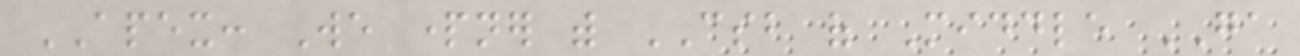APEX: We partner with CSB of Middle GA
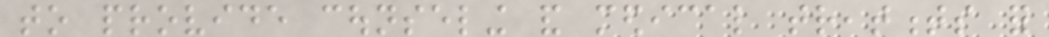to provide counseling and medical treatments for
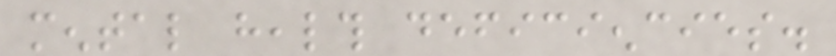mental health deficiencies.
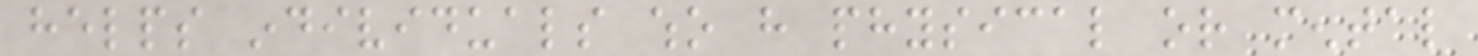helps individuals who have physical or mental
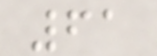61
